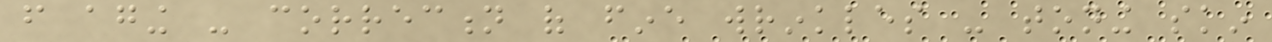from aging - correction of fine wrinkles - toning skin
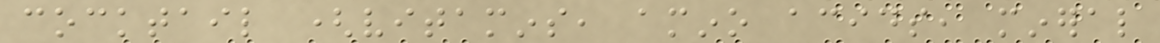cocktail (vitamins, amino acids, mineral
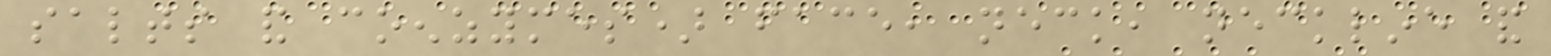salts and coenzymes) face, neck, neckline and
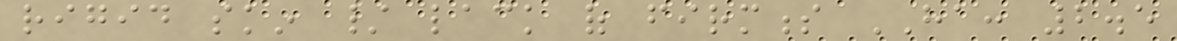rigid skin / lack of firmness HA: 2.5
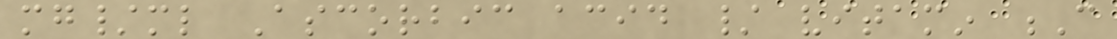mg/ml Ascorbic acid / vitamin C
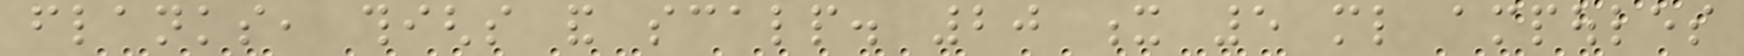flanks, thighs and scalp. 20 x 5 ml ampoules
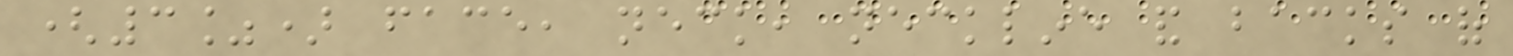(3%) face, neck, neckline and backs of
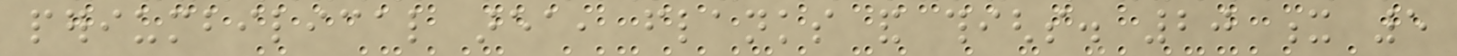periumbilical area, flanks and thighs. 20 x 5
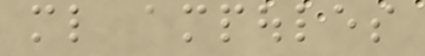ml ampoules
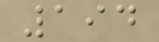194
